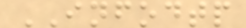INFODTP
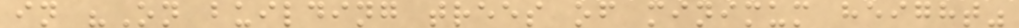in "On building trees of minimum height"
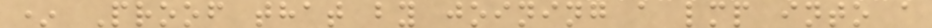* Proof that by joining a lmp into a
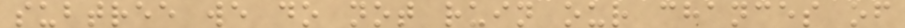subtree we do not ruin our chances of
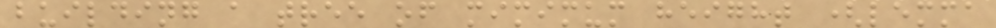building a tree of mimimum height (lemma
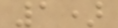1)
